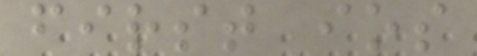first ios
